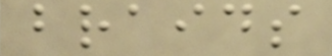braids
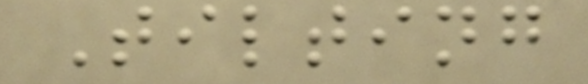Tilting
